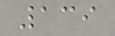139
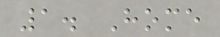1. Home
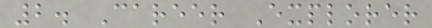2. Career Explorer
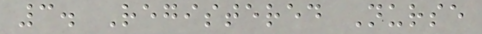3. Registered Nurse
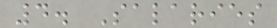4. Salaries
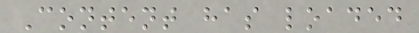Content has loaded
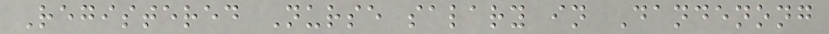Registered Nurse salary in Dandenong
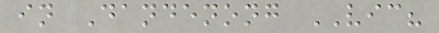in Dandenong VIC?
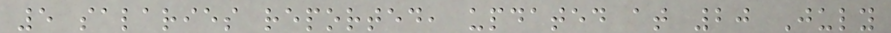5 salaries reported, updated at 20 July
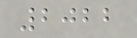2022
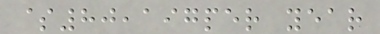$80,197per year
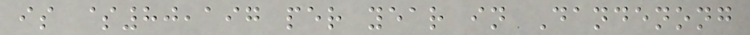is $80,197 per year in Dandenong
